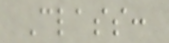Class:
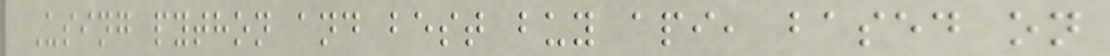Using python and best buy api, based on
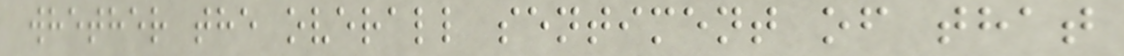whether the overall sentiment of that
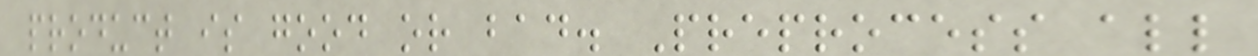product is good or bad. Preprocess all
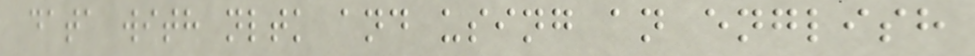data with nltk and using an english
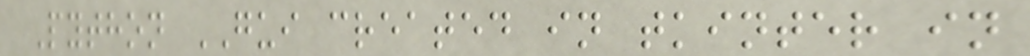Python GUI created in tkinter in
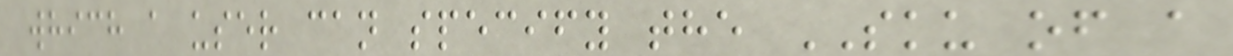which a user can specify the SKU of a
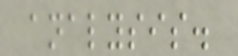analysis.
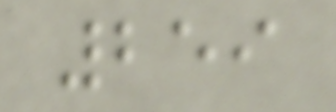259
